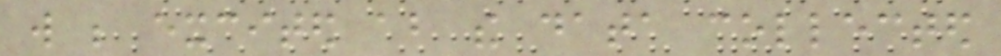will be excited about the data collected
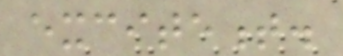excitement.
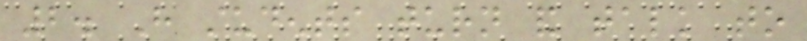2. Have students turn and talk to
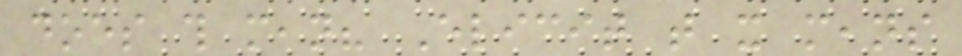does this mean? Elicit that it means
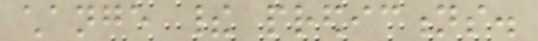change their predictions.
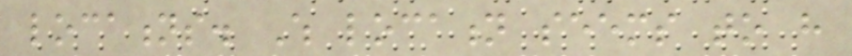locations. Which location seems to have
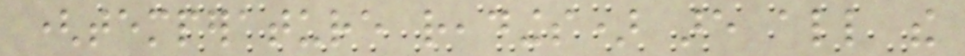(temperature readings) are all the
